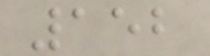152
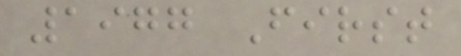1977 First
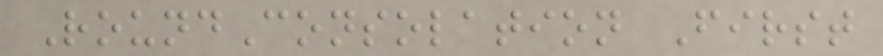RoundConsolation First
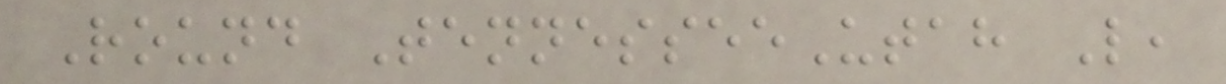Round TennesseeUtah L,
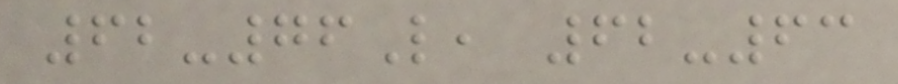62-76L, 62-63
